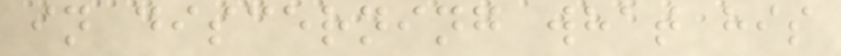in discerning what his
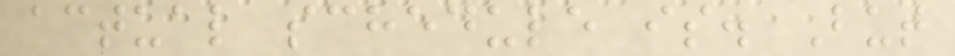actual schedule is. But
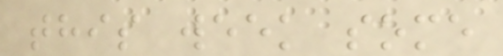this week some
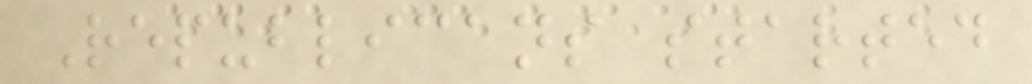Republicans started
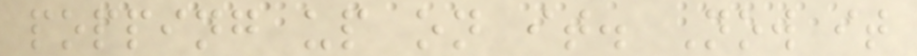popping up on it. Now it
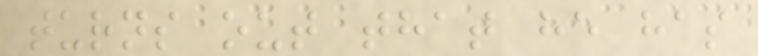turns out that he has
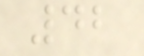42
